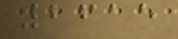2615
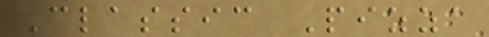Classic Pizza
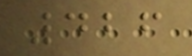426
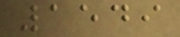1549
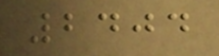2404
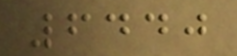6440
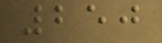250
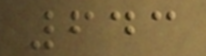643
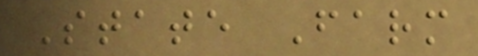State Farm
